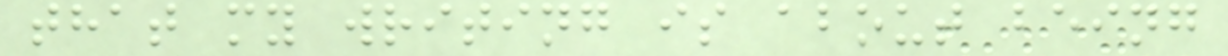that my writing is about being
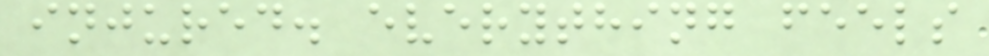injured. everything feels
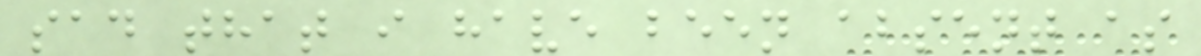sad that i have been absent as
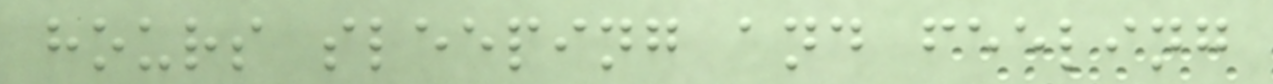hours sleeping and feeling
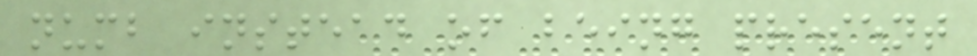numb instead of being present
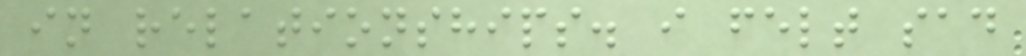in relationships. i felt sad
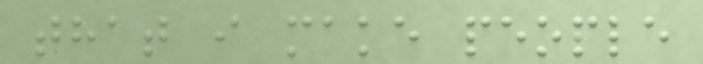that i make people
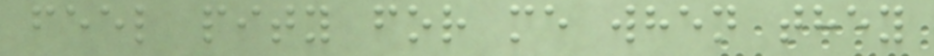feel pity for me when they
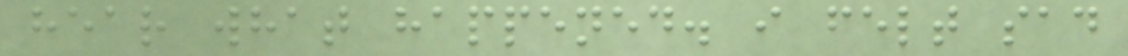hear what happened. i felt sad
